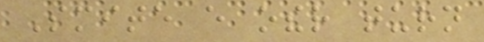Smite every other turn
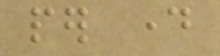per day
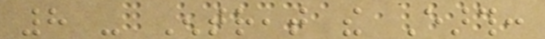8 - Entreat the Earth:
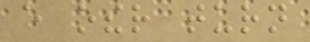every other turn
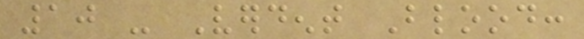10 - Verdent Blood:
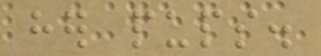her pups.
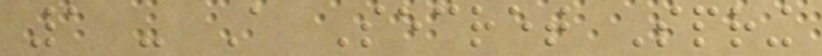1 - A Secret Spring
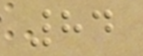84
